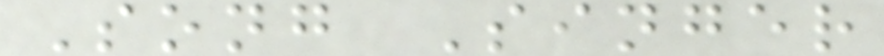Song Singer
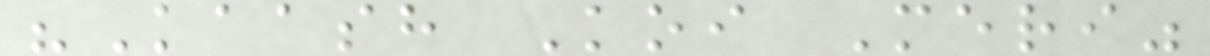"Kaash Koi Meri"
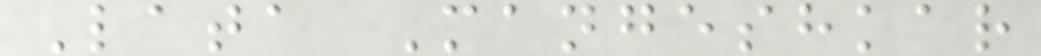Lata Mangeshkar
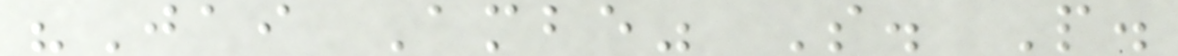"Jai Ambe" S. P.
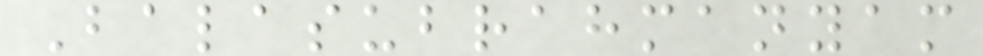Balasubrahmanyam
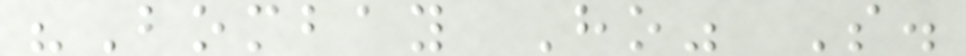"Bombay Ho" S.
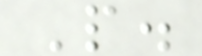P.
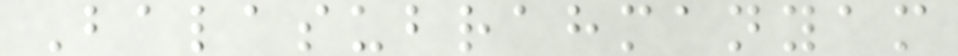Balasubrahmanyam
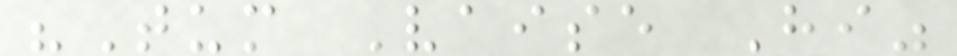"Tum Vaise Hi"
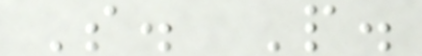S. P.
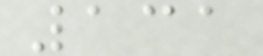131
